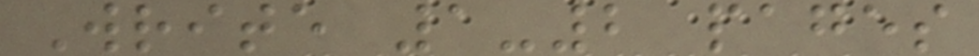Write 1-2 pages
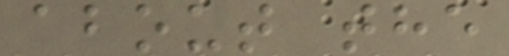about the
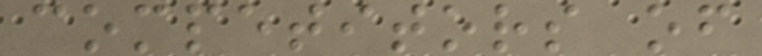competitors of
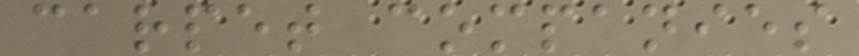carpet companies
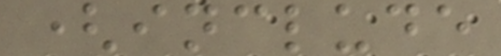(include
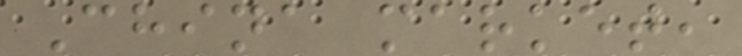China market,
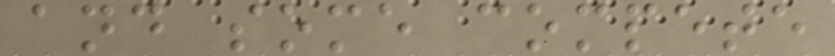and some compete
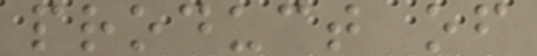product of
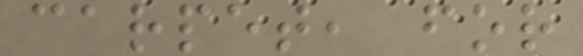carpet, for
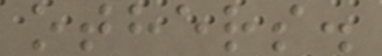others.
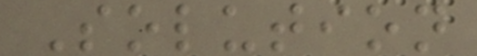Solution
